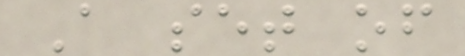A set of
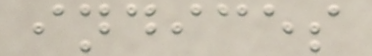indices
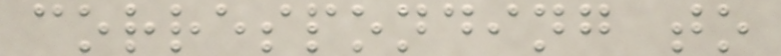corresponding to
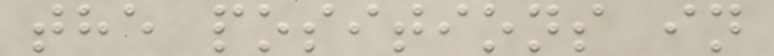the positions in
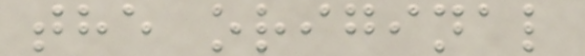the original
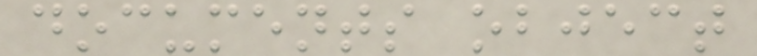documents object
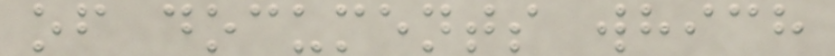of documents which
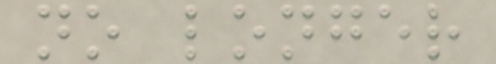no longer
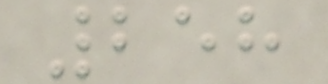258
